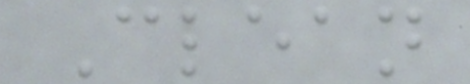Clean
